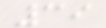39
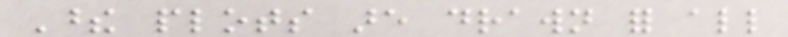These plots are drawn for all
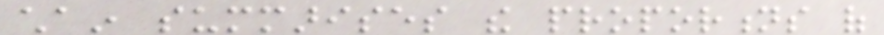chain summarises the proportions of
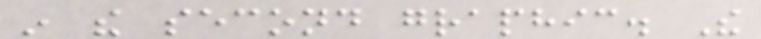in the second graphic. The
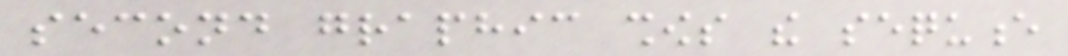second graphic shows the sequence
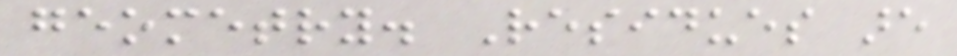geometry. Residues are
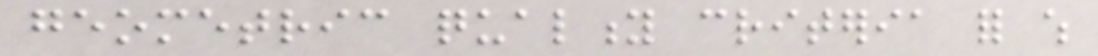geometric quality criteria for which
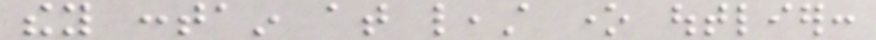they contain at least one outlier:
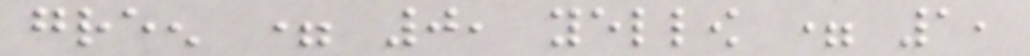green = 0, yellow = 1,
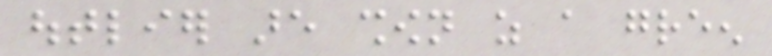outlier are shown as a green
